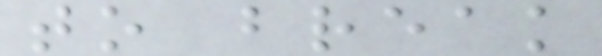to break
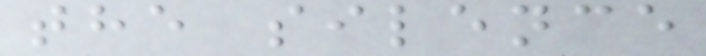the silence
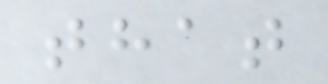that
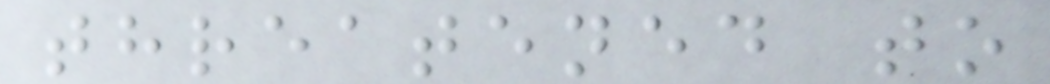threatened to
